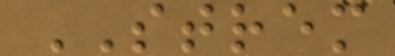STREM
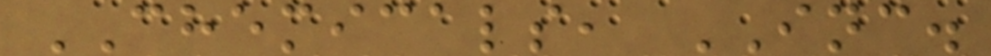CHEMICALS, INC.
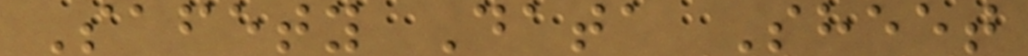Safety Data Sheet
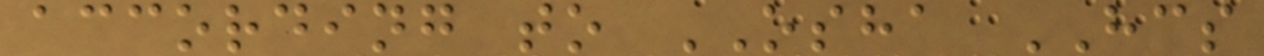according to OSHA HCS
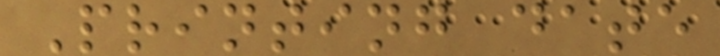Printing date
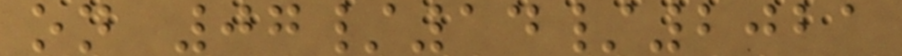on 07/14/2021
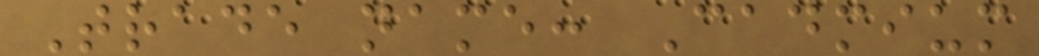Trade name: Cadmium
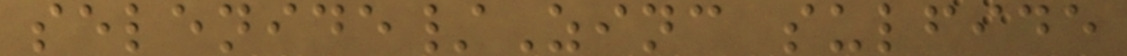selenide/Zinc sulfide
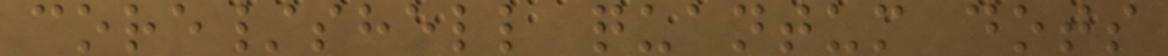core/shell quantum dots
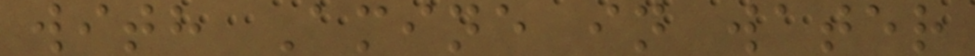with Amine in water
